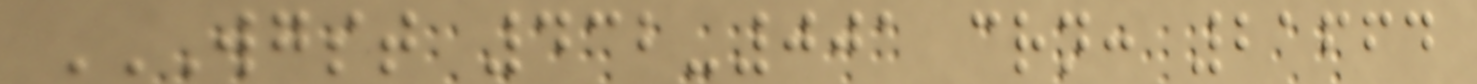WGST 432-001 CRN: 21664
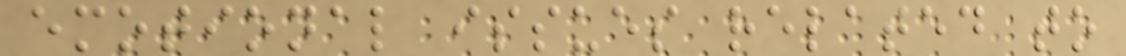emotional issues related to
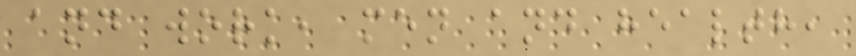and work, men and health,
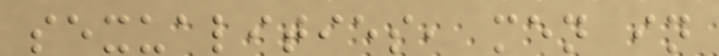sexualities, men in
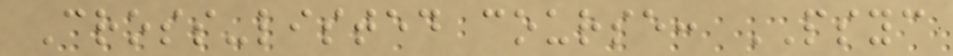Cross-listed course: PSYC
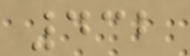432
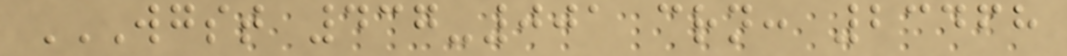WGST 437-001 CRN: 23468
